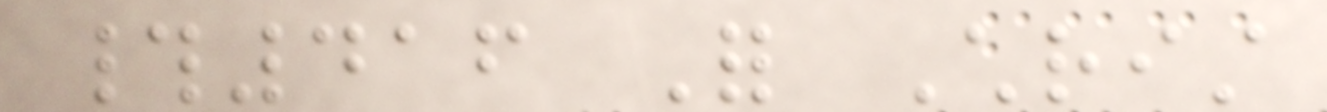#416 For Christ
